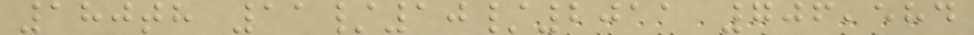180th 11/10/2011 706,584
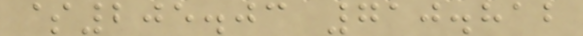$205.03 710.812
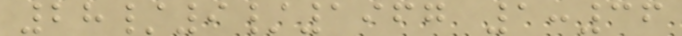28/9/1967 1:36
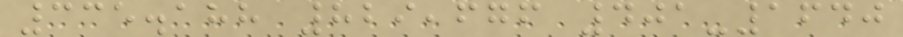335.188 829,676 401-1640
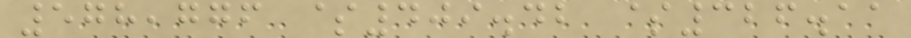578,776 $409.42 $326.11
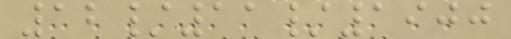12/11/1900
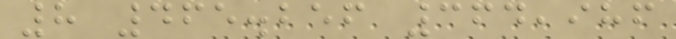8 465.256 364,986
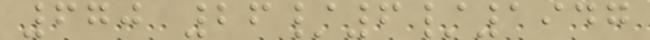670 26/6/1947
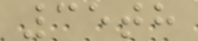35th
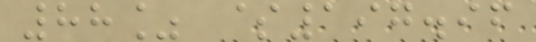88% $197.96
